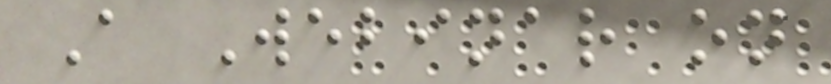A Webinar on
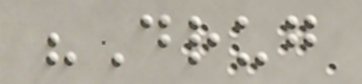"Drug
